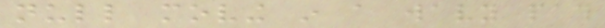null moving in a wavy path
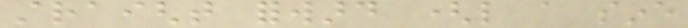straight forward (like a sine
